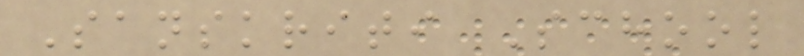Sanskriti School
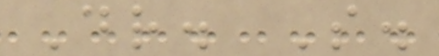Dr. S.
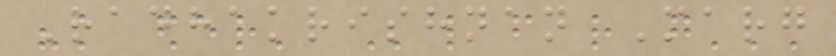Radhakrishnan Marg
